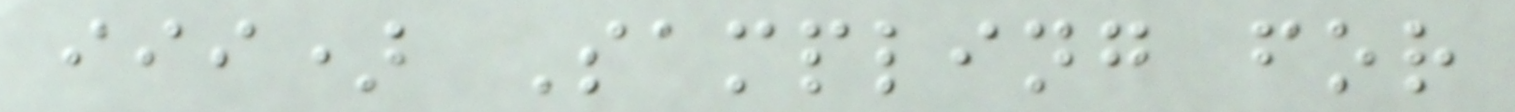iii) Sampling for
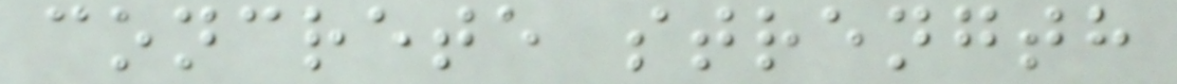concrete strength
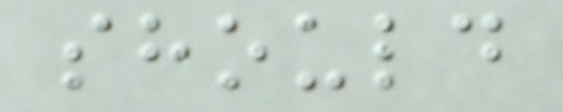should
